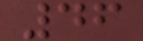46
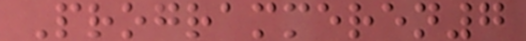Programmeren7
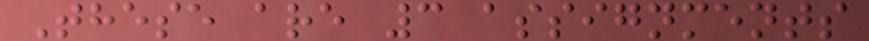These are 3 assignments
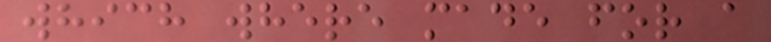which where made for a
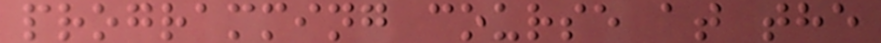programming course at the
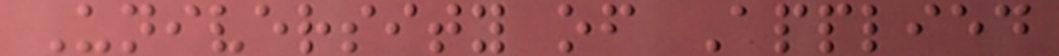University of Applied
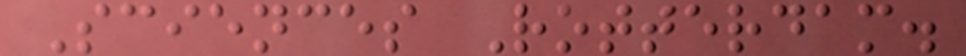Sciences Rotterdam.
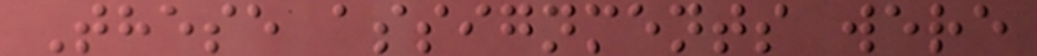These assignments were
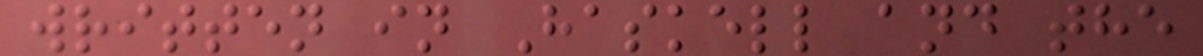written in Haskell and the
